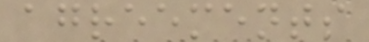agreements
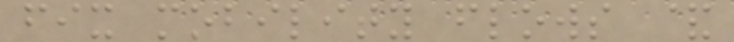fix mobility flows &
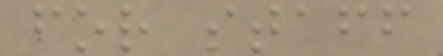for staff
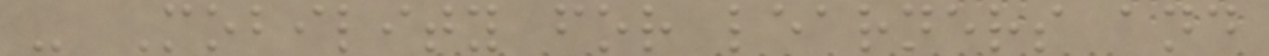- Mobility for learners and
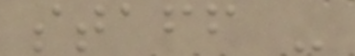staff -
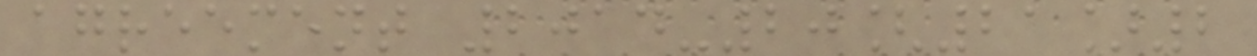agreement 2014-20[21]2
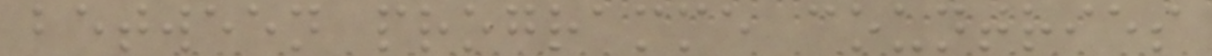between programme countries
